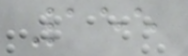155
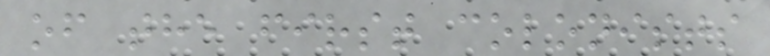of the first colonists
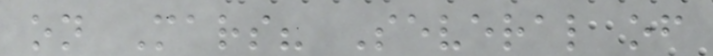on Mars? Several of
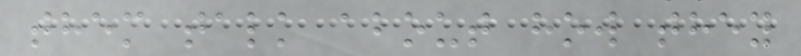them talk about how they
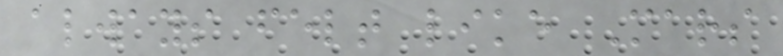always felt like Mars
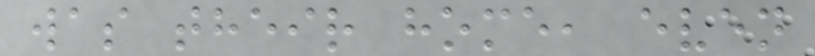was their home, even
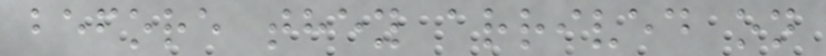before they arrived on
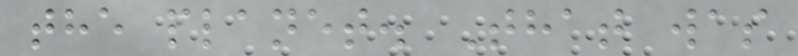the planet. That was
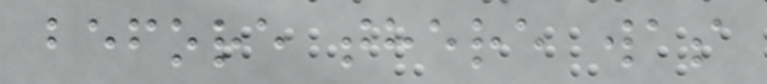before there was
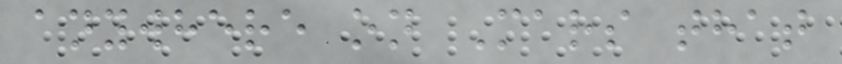anywhere on Mars that
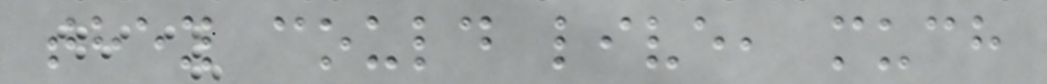they could live, much
